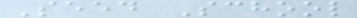Seed School
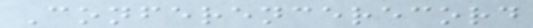Conferencerecord
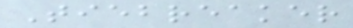Tiebreaker
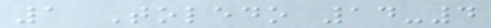1 Toledo 14-4
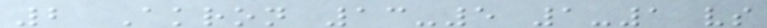2 Akron 13-5 1-1 vs
